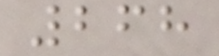268
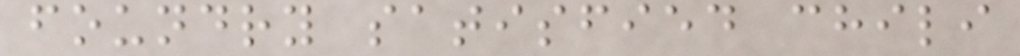foundry satisfied chili
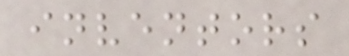inventors
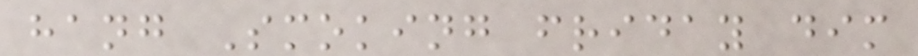hang Smoking friday dim
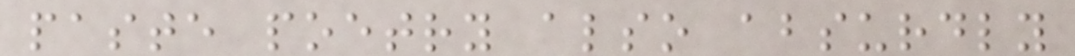paste poetry also absurdly
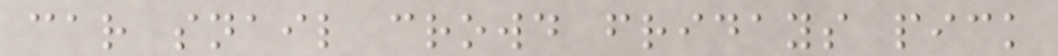car snail crowd fridays pick
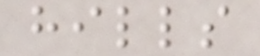hills
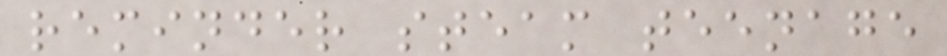reminder steam teenage
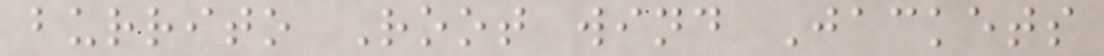burrito Root wind Jackets
